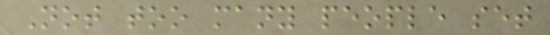Not too many people set
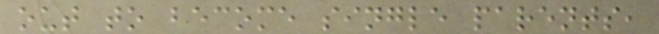out to become single parents,
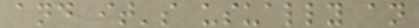and it's usually an
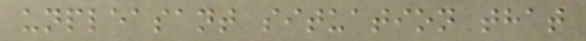unpleasant situation that
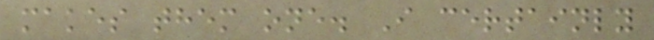makes them one. I certainly
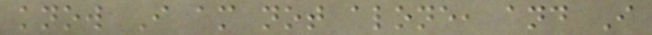know I am not alone, and I
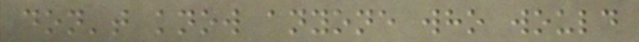don't know anyone who would
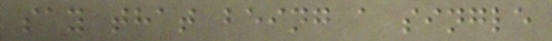say that being a single
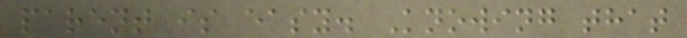parent is easy. Knowing that
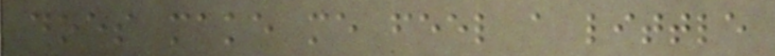does make me feel a little
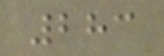283
